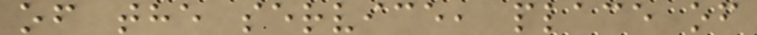of the service, place of
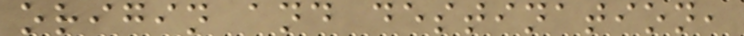origin and destination,
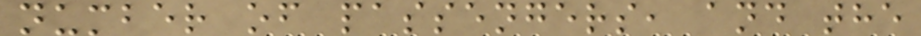number of passengers, and the
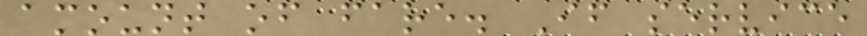amount of fare. If service
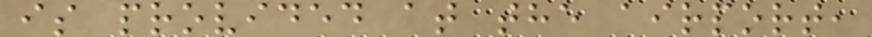is provided at the airport,
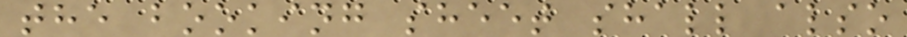the booking sheet shall also
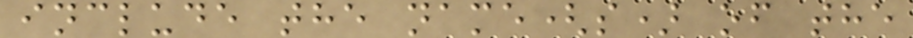include the name(s) of the
